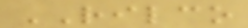RILCO
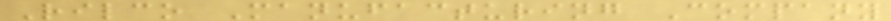Rilco Manufacturing Company
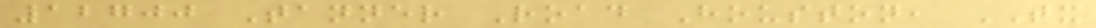12700 Tanner Road Houston, TX
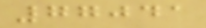77041
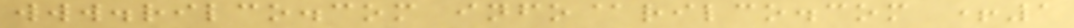www.rilco.com info@rilco.com +1
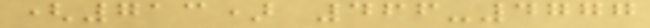(713) 466-4777
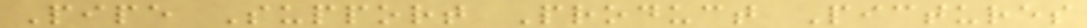Pipe Support Product Pictures
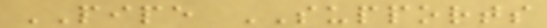PIPE SUPPORTS
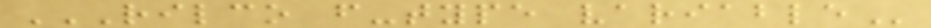RILCO F-TYPE VARIABLE
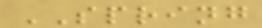SPRING
